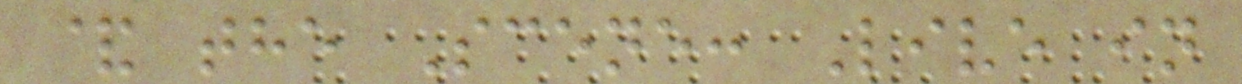& the Scene: Live in
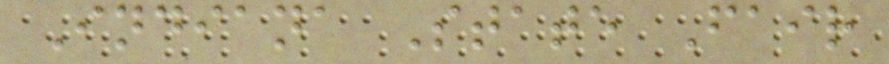Indiana State Fair
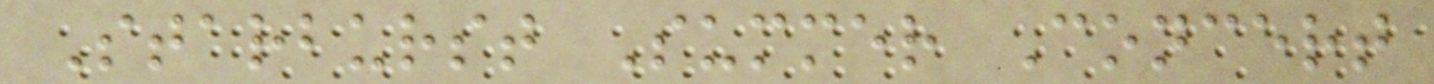Starburst Summer Concert
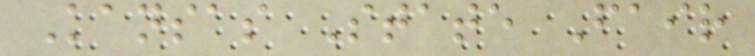Kansas State Fair
